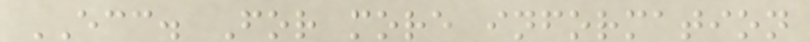ECC. For more information
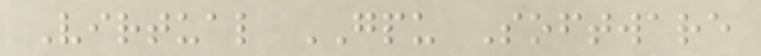Virtual GPU Software
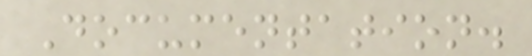Documentation.
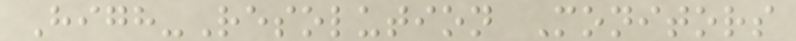High-Resolution Monitors
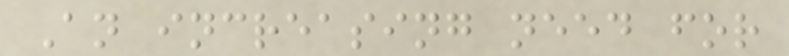An increasing need for
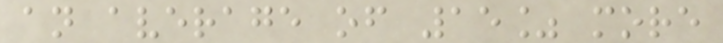an average of 15% more
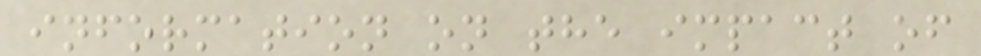information on the impact of
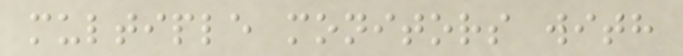multiple monitors with
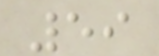59
